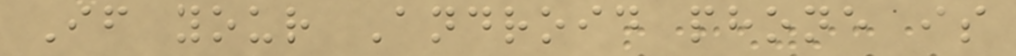If your Android phone is
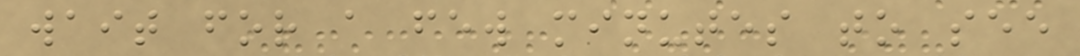wait for a few minutes to see
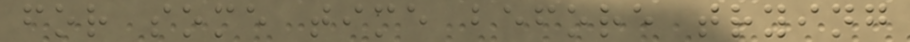for some time before trying
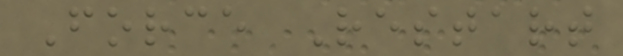Force Restart
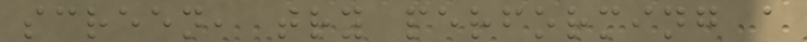screen, try performing a
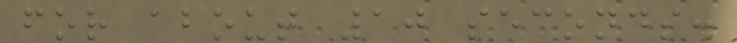for about 10 seconds.
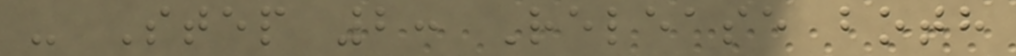- Step 2: Release both
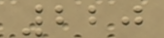220
